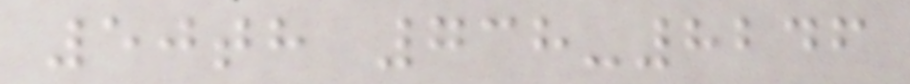50th 738-8246
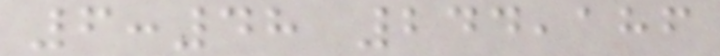6:48 244,186
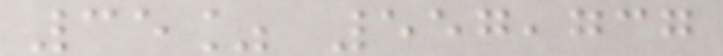35% 557,737
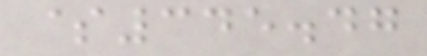$345.47
